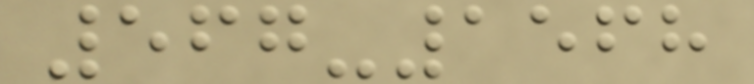567-1568
